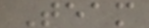Team
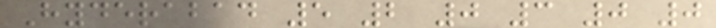Hyderabad 5 2 0 3 0 0
